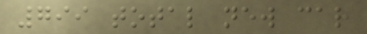799 total new car
